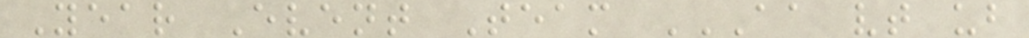Year Event Team AA VT UB
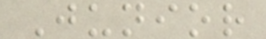Junior
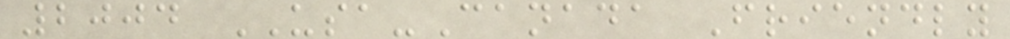2004 USA-Canada Friendly
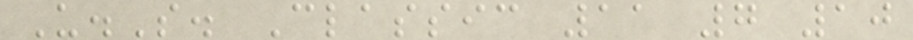U.S. Classic 11 7 10
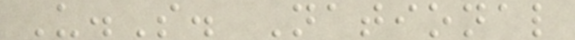U.S. National
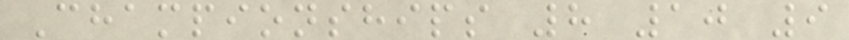Championships 8 10 9
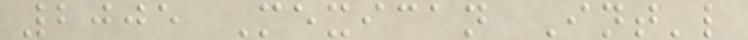2005 Mexican Int'l
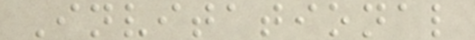Invitational
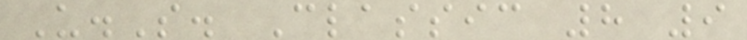U.S. Classic 8 9
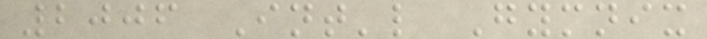2006 Int'l Gymnix
